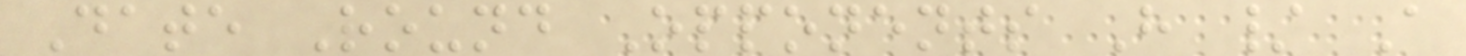Date Round Opponents H / A
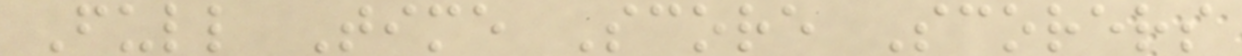Full Time Score Scorers
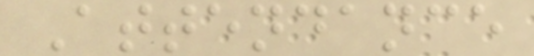Attendance
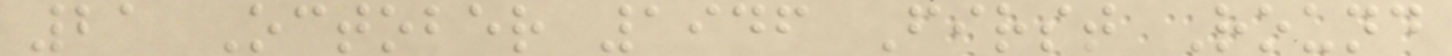21 October 1946 First Round
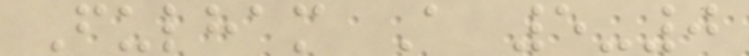Fulham A 5-0
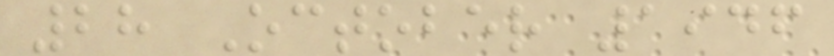28 October 1946
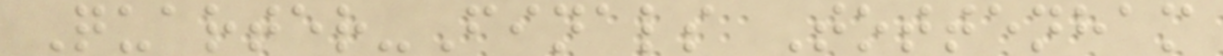Quarter-Finals Tottenham
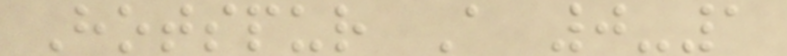Hotspur A 0-1
